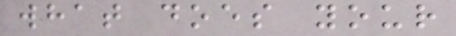what does your
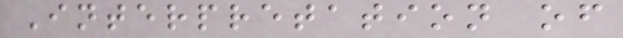Interpretation of
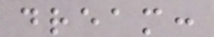dream:
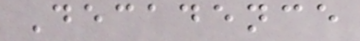Decadence
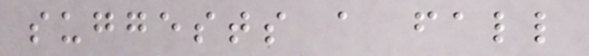suggests a fall
